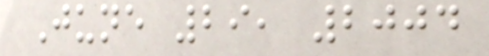June 29, 2004
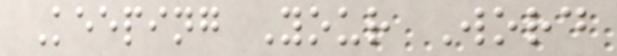Keeping Your Word
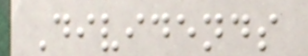Dividends
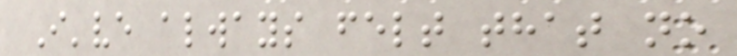I've always felt that no
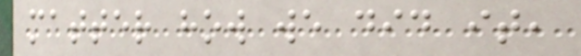matter how we did it,
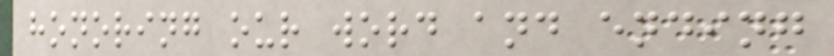honoring our word and ending
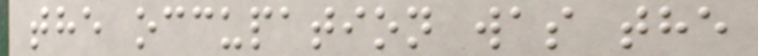the occupation was the
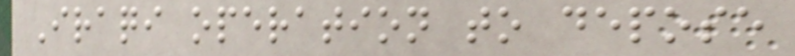Iraqi operation to depose
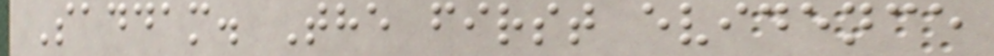Saddam. The first evidence
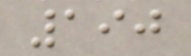190
